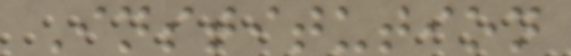Institution
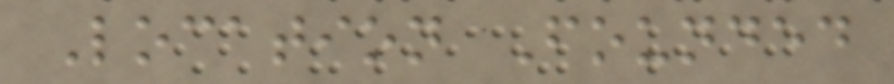Location Founded
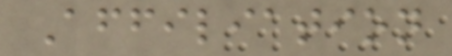Affiliation
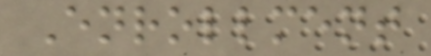Enrollment
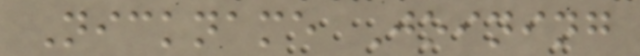Nickname Joining
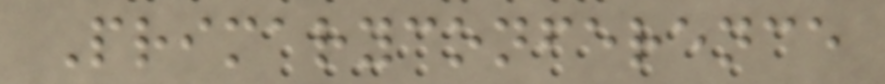Primaryconference
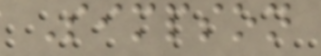Simpson
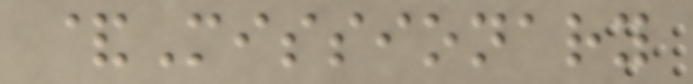&Missionary
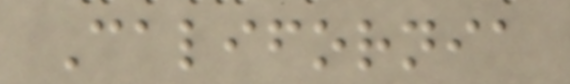California
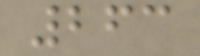263
